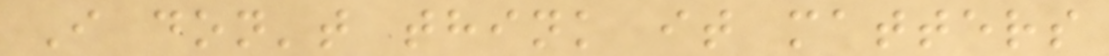I don't think it matters
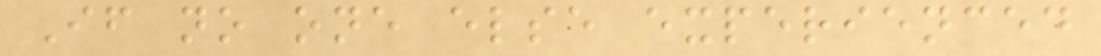If no one else experienced
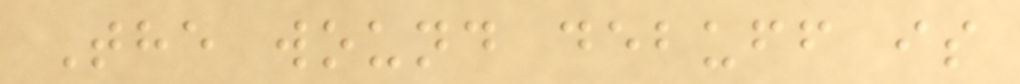The wound debuff is
